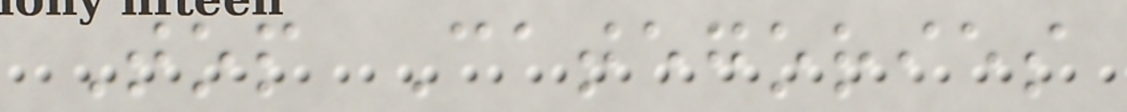Top Categories
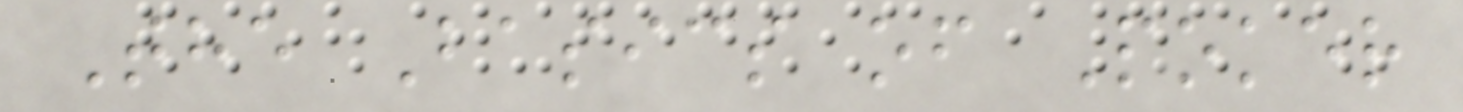The Basics of Poker
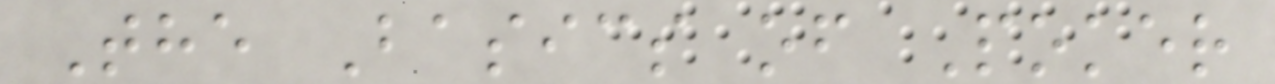The Basics of Poker
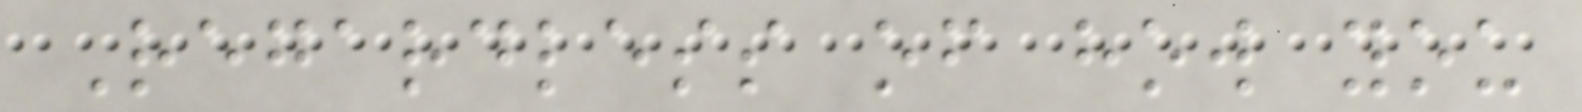Regardless of how you
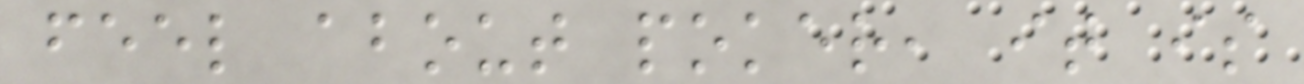feel about poker, it is
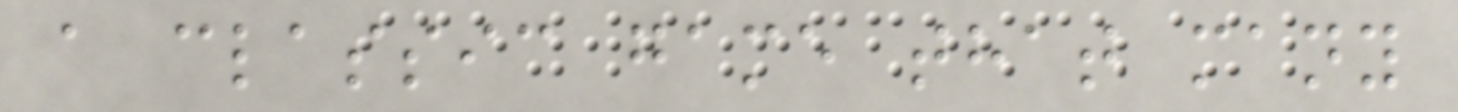a classic game that many
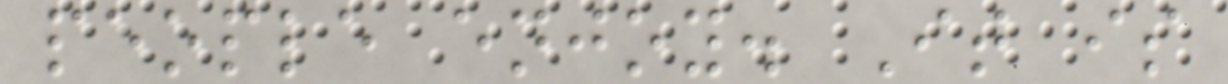people enjoy. It is
